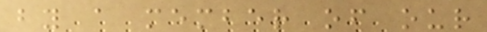by a member of our
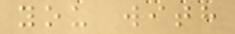you with
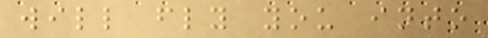will fly you into
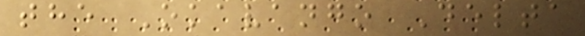the Okavango Delta
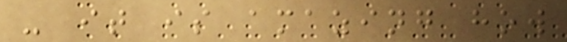- it is amazing how
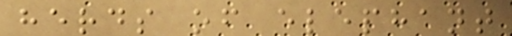herds of elephant
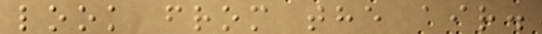look from the air.
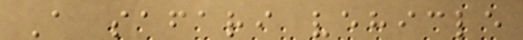A safari vehicle
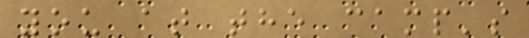you at the camp's
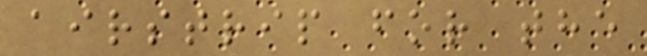airstrip for the
